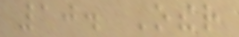10. Other
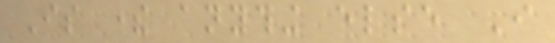Is there anything else I
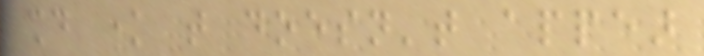should know that doesn't appear
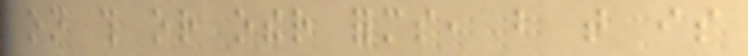on this or other forms, but that is
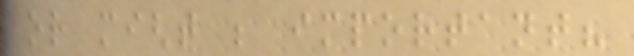or might be important?
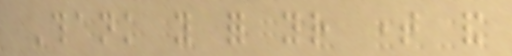Thank you for your time and
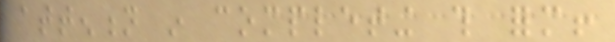attention in completing this form!
